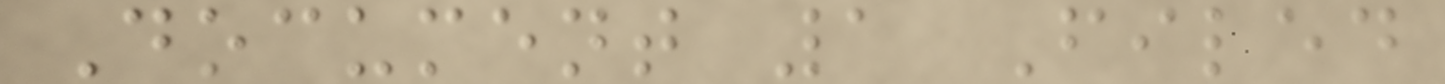Document 1 Filed
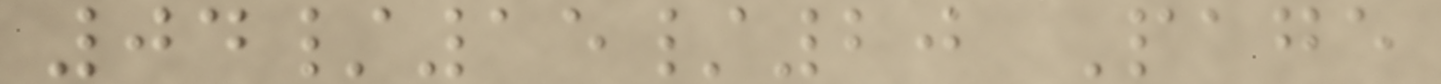04/15/20 Page
